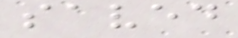saved
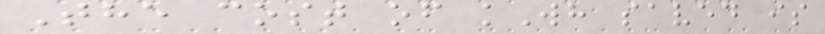The cost of kWh saved is
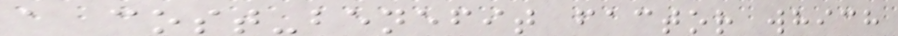a cost-benefit factor which
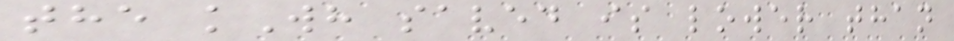the kWh saved is lower than
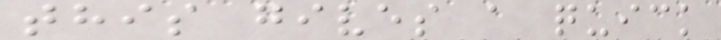this gives a quick
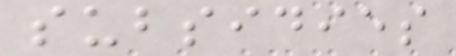subsidies
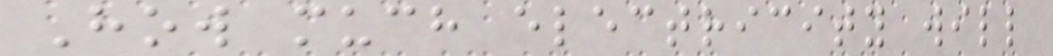How much electricity will
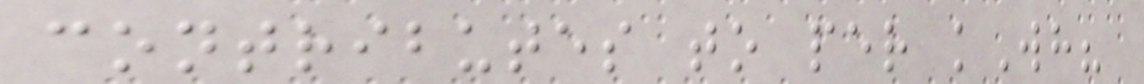contributes to per kWh?
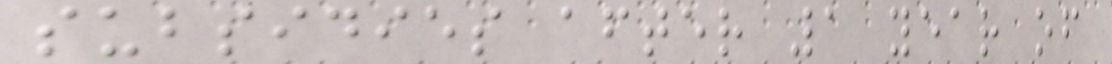subsidies after 1 year of
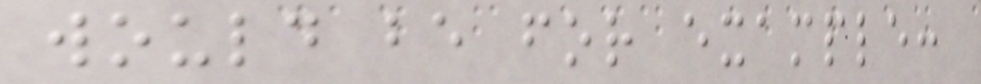would be for example:
